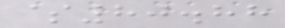$80.88
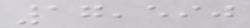17,590
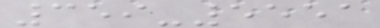359-5551
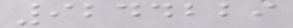9244229
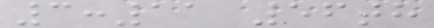3:11 56th
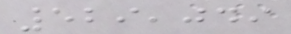529,049
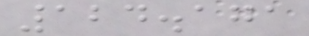124.171
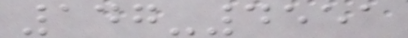147-4551
